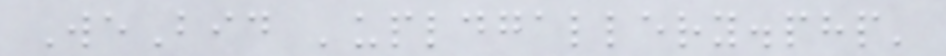WeBid 'upldgallery.php'
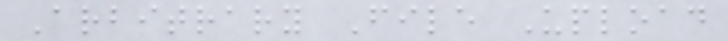Arbitrary File Upload
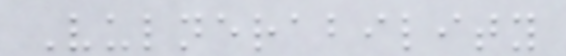Vulnerability
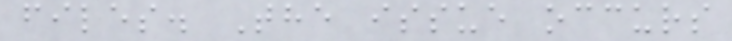files. The issue occurs
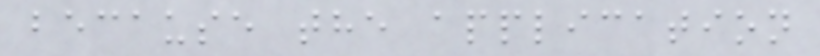because the application
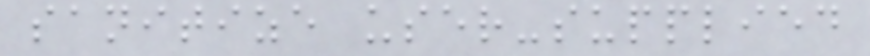sanitize user-supplied
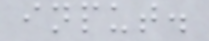input.
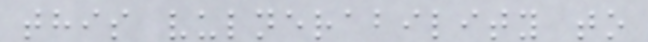this vulnerability to
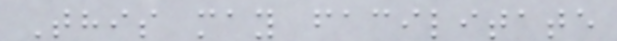This may facilitate
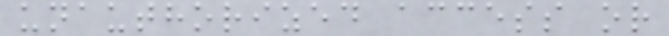unauthorized access or
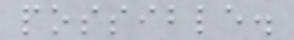possible.
